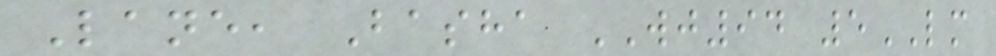Lane, Basha WJ94 5LM
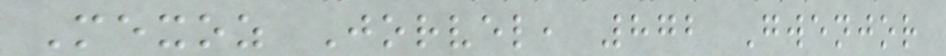Mexoz Jorvel, 872 Gwenjor
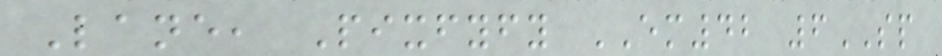Lane, Pixfyfy EM42 6SP
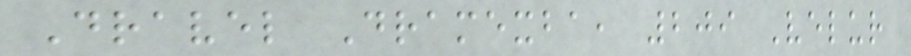Dravel Dramexba, 209 Velur
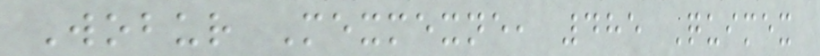Wobur Mexmexne, 485 Quimex
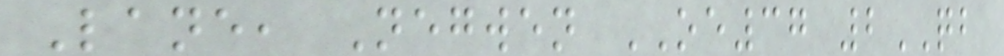Lane, Negwen OE37 2QB
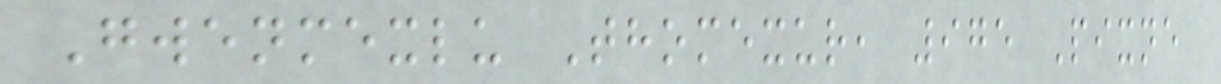Gwenmexlu Thomexur, 975 Pixne
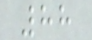88
